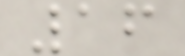16
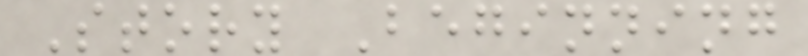Story Beginning
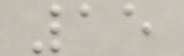15
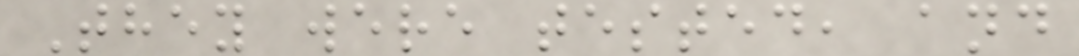They were tested, and
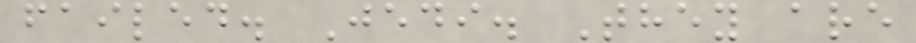failed. Jedi. They are
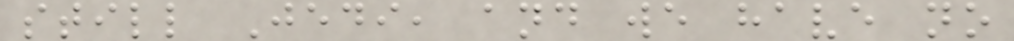still Jedi, and we have no
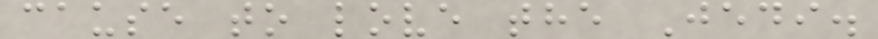cause to love the Jedi.
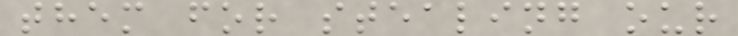them for stealing our
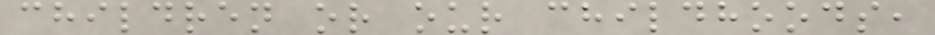children or our childhoods,
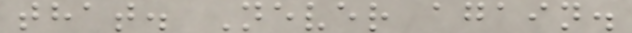that. Never again.
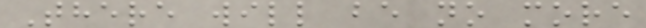There will be no more
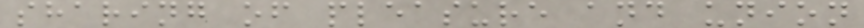sharing of pleasure and union
